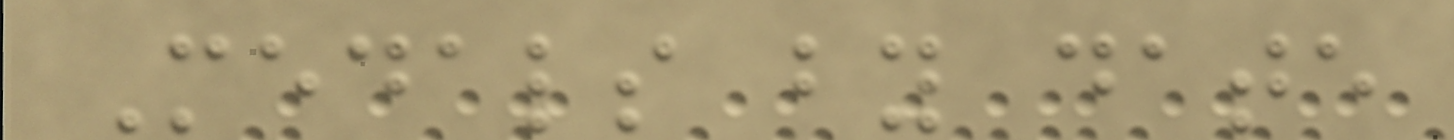Medals by date
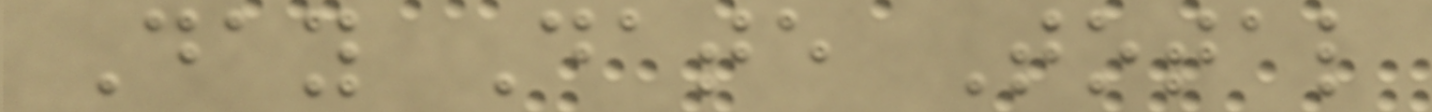Day Date Total
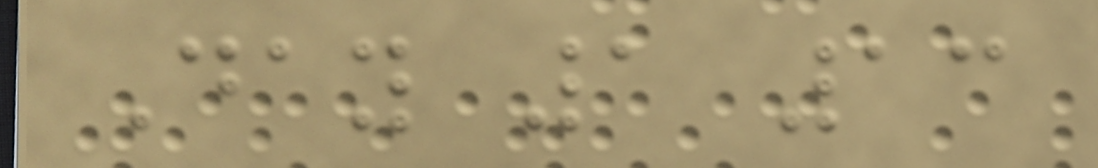Day 1 13
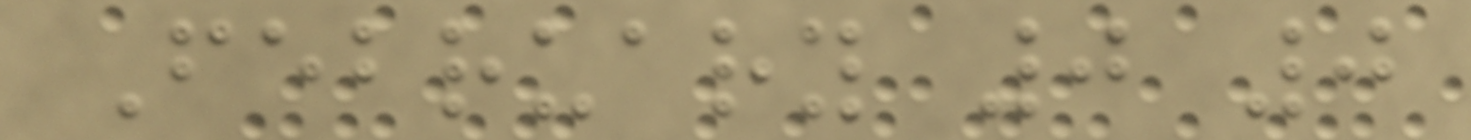February 0 0
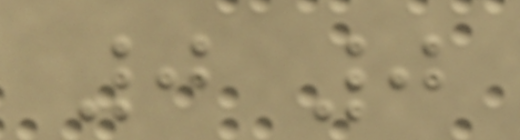0 0
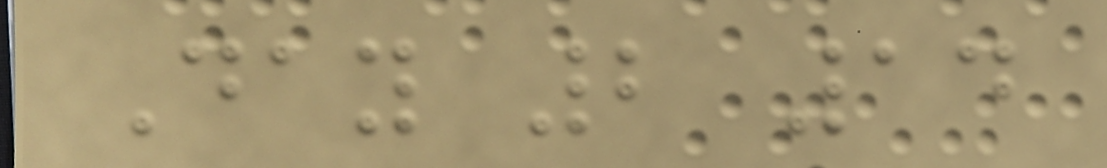Day 2 14
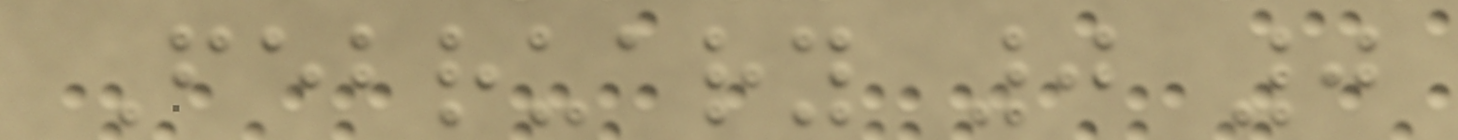February 0 0
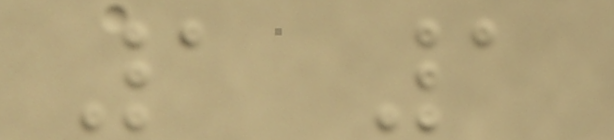1 1
